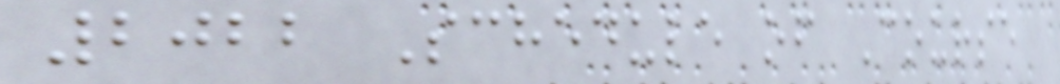2022 Schedule of Course
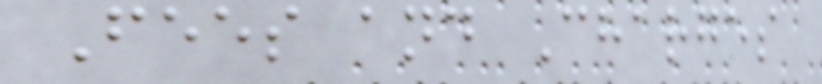Fees and Charges
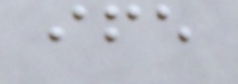ife
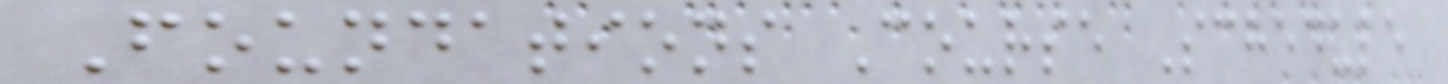Foundations Course Schedule
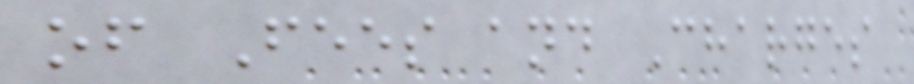of Fees and Charges
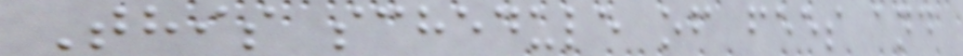This schedule of fees and
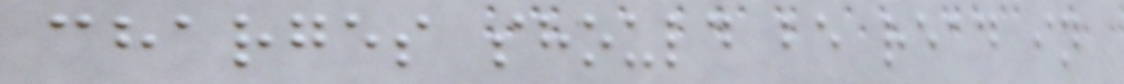charges should be read in
